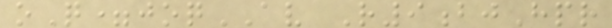oQ=joqAV R9bjHpr
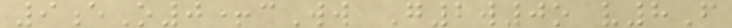9eO0+cWw G2w0o v8F
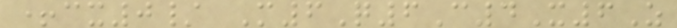+cx0/ M6Q6C4X6Z
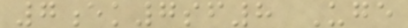7ek7sf8 Uge
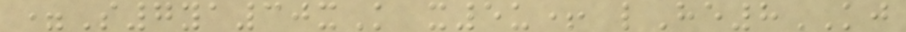=S7ya30xK x5u+ lHe8KJ
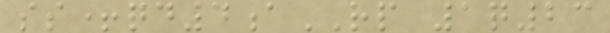ss+qd4aRP 1q23
